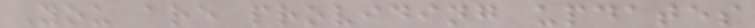You are providing updates
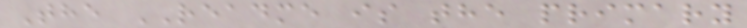The README is the primary
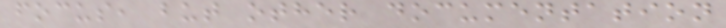focus, but other documentation
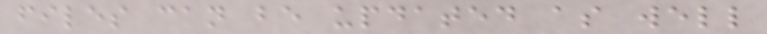files can be updated as well
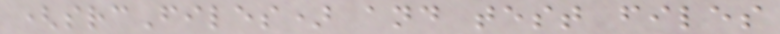(srcFiles) and test files
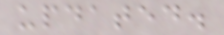updated.
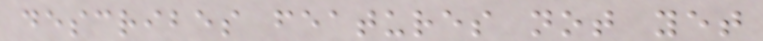describes features not yet
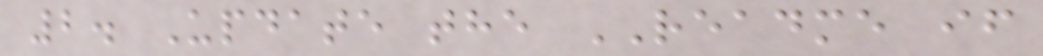2. Update the README if
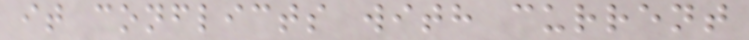it conflicts with current
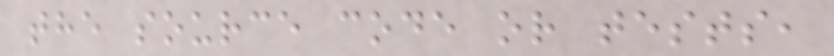the source code or tests,
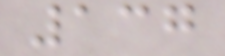137
